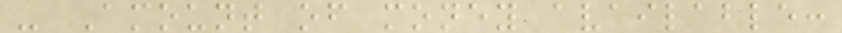- Amount of money available:
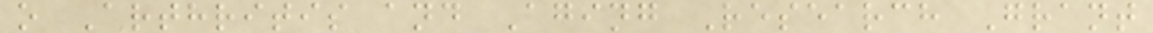o Arthritis and Aging Research Grant
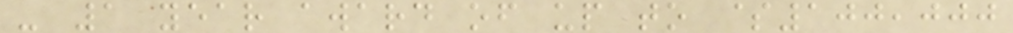- 1 year award of up to $100,000
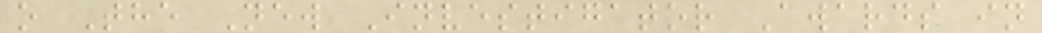o The New Investigator Awards in
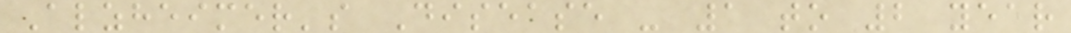Alzheimer's Disease - 1 to 2 year
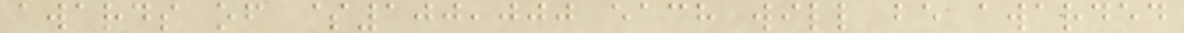awards of $100,000 each will be awarded
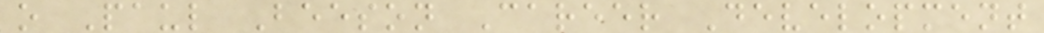o Paul Beeson Career Development
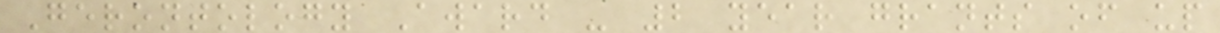Gerontology Award - 2 year grants of up
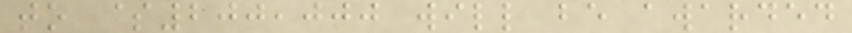to $200,000 will be awarded
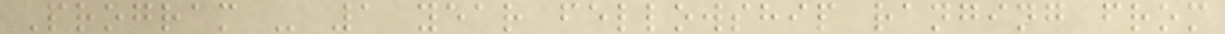Program - 1 year fellowship ranging from
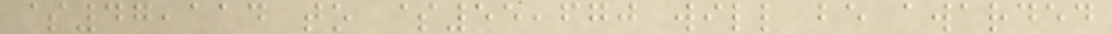$47,114 to $55,670 will be awarded
